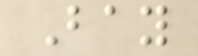Bay
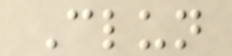Clun
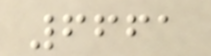6661
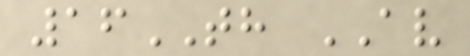16TH AV
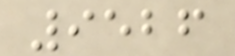9526
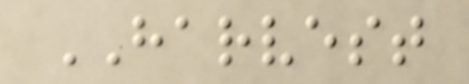HARVEST
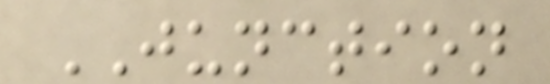JUNCTION
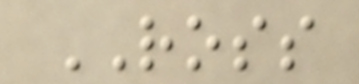ROSS
